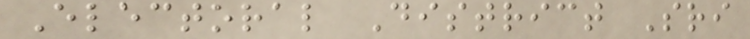Electoral District Sri
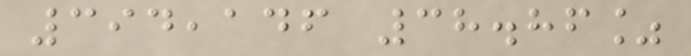394,146 38.86%
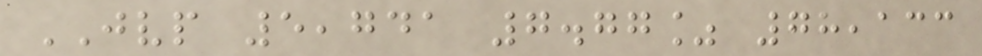JVP 5,741 7.77% 78,133
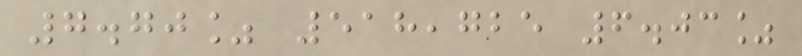7.70% 518,725 6.03%
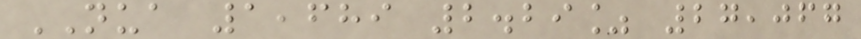NUA 1,689 2.29% 27,067
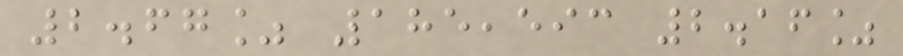2.67% 185,593 2.16%
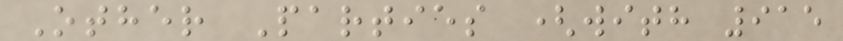Other Parties (with 915
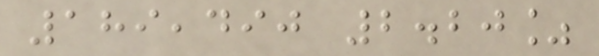189,490 2.20%
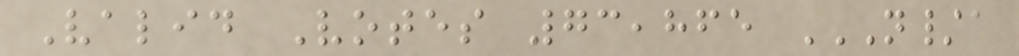Valid Votes 73,865 N/A
